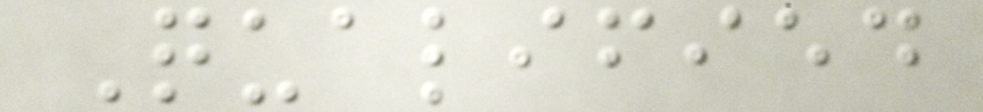Qualified
